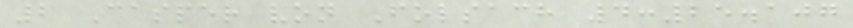2 Casper von Folsach 4:25.107
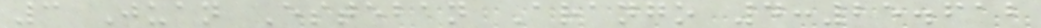3 Juan Esteban Arango 4:25.612
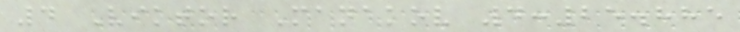4 Viktor Manakov 4:25.885
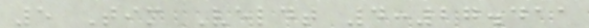5 Tim Veldt 4:27.411
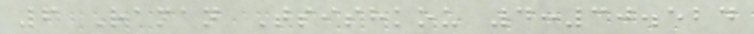6 Raman Tsishkou 4:30.524
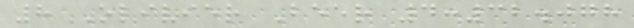8 Olivier Beer 4:32.078
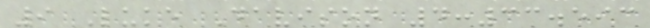9 Luke Davison 4:33.593
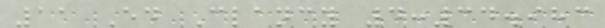11 Ed Clancy 4:34.983
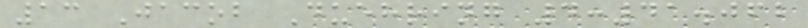13 Jacob Duehring 4:41.062
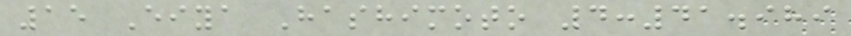15 Eiya Hashimoto 4:41.989
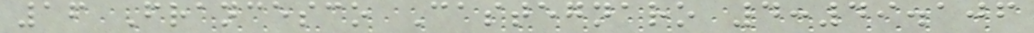16 Francesco Castegnaro 4:49.106
